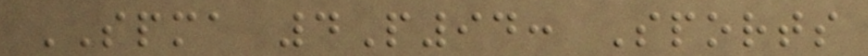SPMA 4P94: Sports
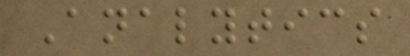Analytics
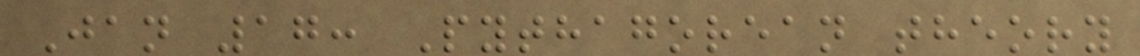Jan 17: Pythagorean theory
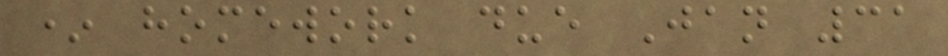* homework due Jan 31
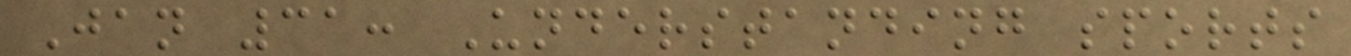Jan 31: Understanding sports
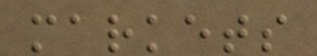markets
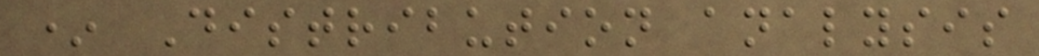* Distribution analysis
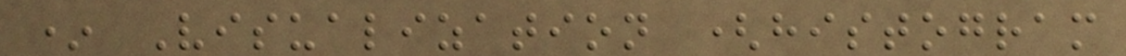* Visualization (histogram
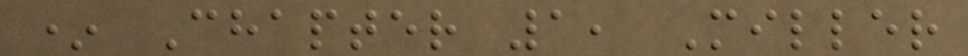* Chapter 1, Miller
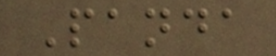Panda
